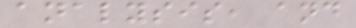analysis, and
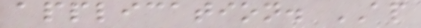application. AP
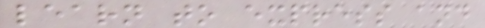learn to express and
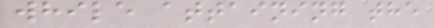while attaining the
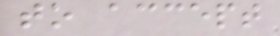to accept
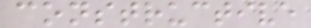constructive
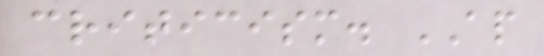criticism. AP
